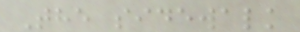The sidewalk
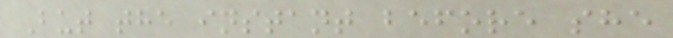But the instant before she
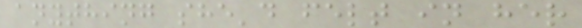anything she'd felt in her
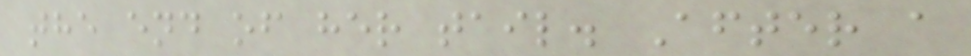the end of her tail. After a
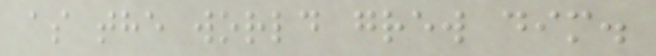as the world grew dim.
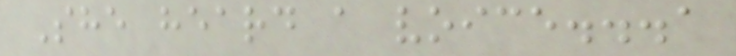She heard a voice...a
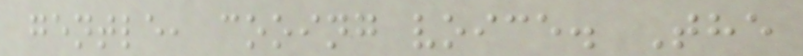gentle, cooing voice. The
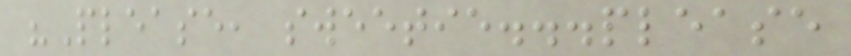"Please, sweetie...please
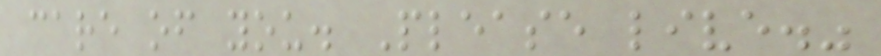care of you. Please live."
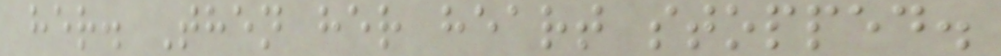her. Then her heart stopped.
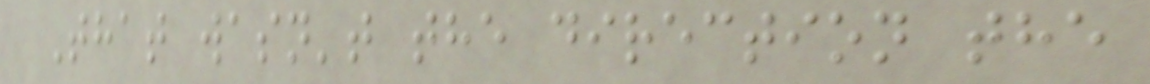That wasn't the direction the
